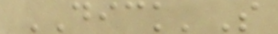DICK'S
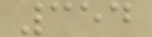354
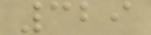329
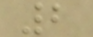2
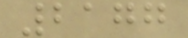2177
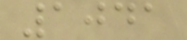1041
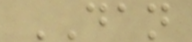DAN
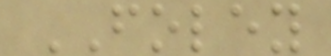FOLEY
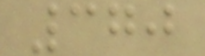370
